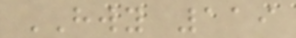HWY 119
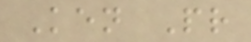Ken Pr
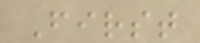First
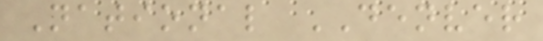National DENVER
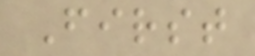First
